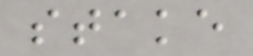stake
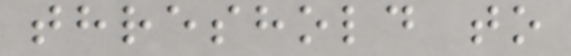threshold to
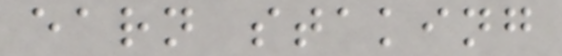earn staking
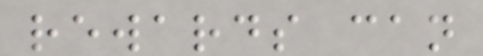rewards can
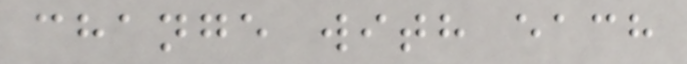change with each
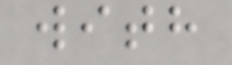with
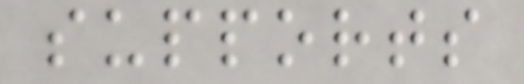supports
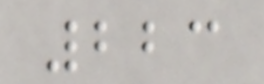223
